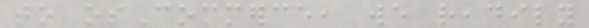to osCommerce, we readily
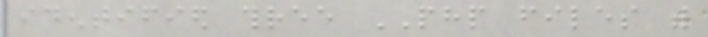identified three PHP files with
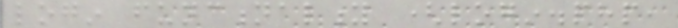login functionality (login.php,
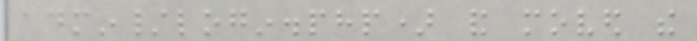admin/login.php) and moved the
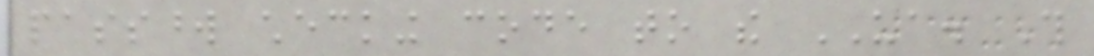password checking code to the UA. This
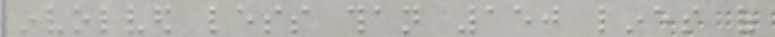involved less than 150 lines of
